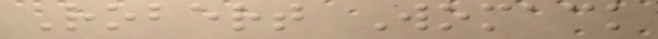Robert Womack
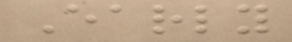Early
